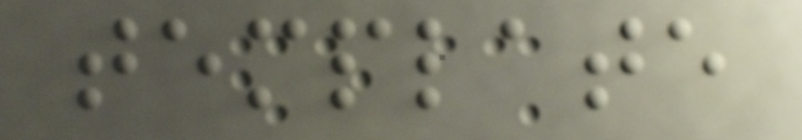template
